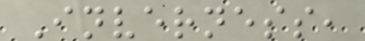Inverness,
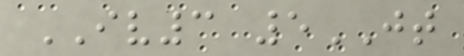IV3 5JT
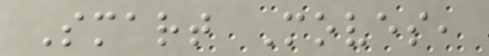Smart Moves,
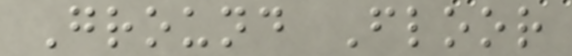Ground Floor
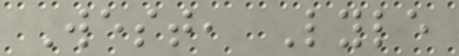West, Lyle
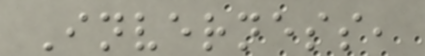Inverness,
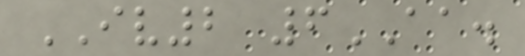IV2 6AA.
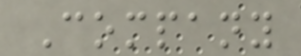Company
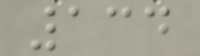134
